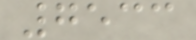7533
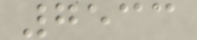7533
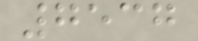7537
